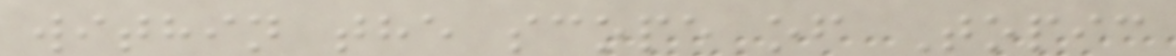within the scope of Topic
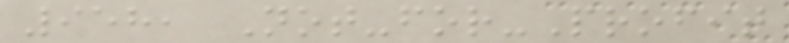958, Not-for-Profit
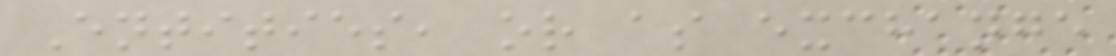Entities, or as exchange
